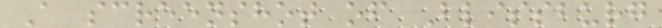A screenshot of Blissburg
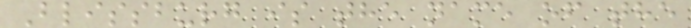Blissburg is the name of the
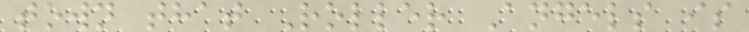town that Roller Angels is
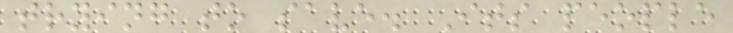trying to save. Its people
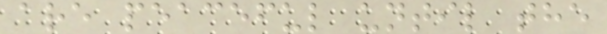are peaceful until the
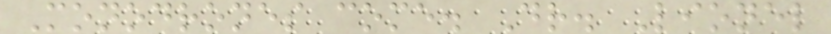Monodrones come. Dr. Lionel
